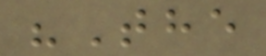"The
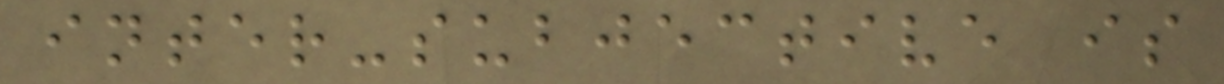inter-subjective is
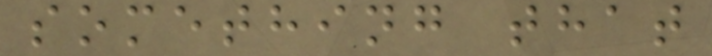something that
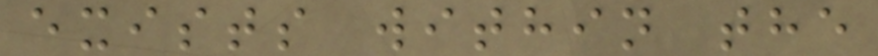exists within the
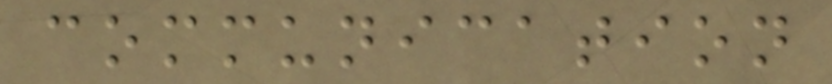communication
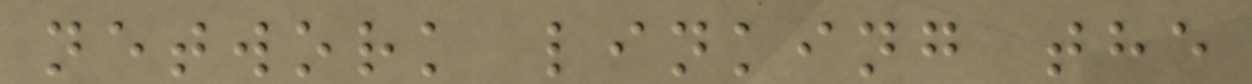network linking the
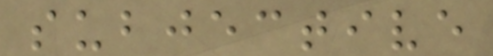subjective
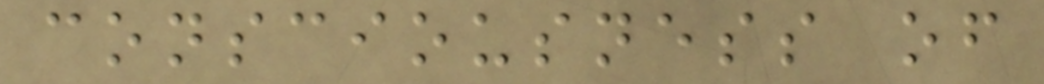consciousness of
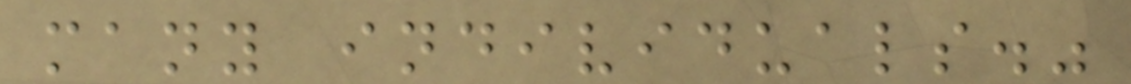many individuals."
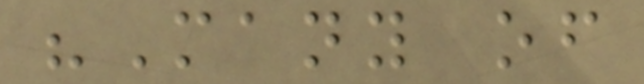"Many of
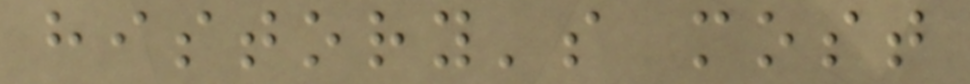history's most
